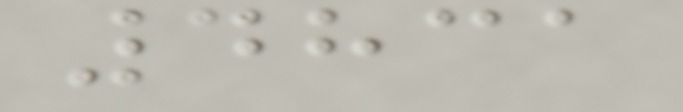4831
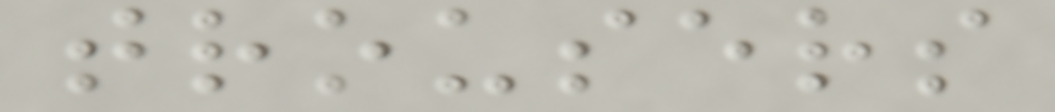trousers
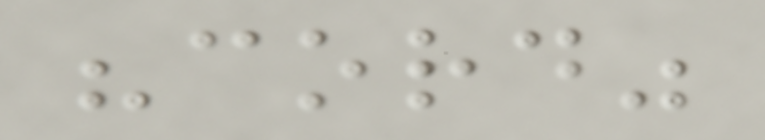"cord"
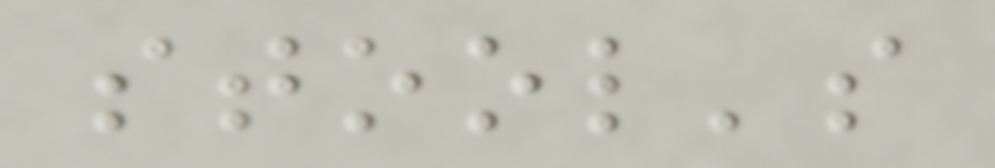stool's
